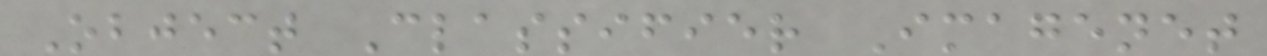Object Classifier Imagenet
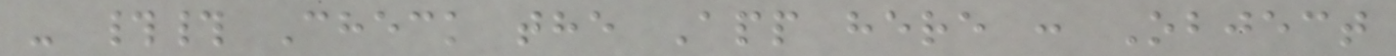- ## Check the App here : Object
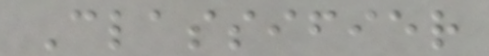Classifier
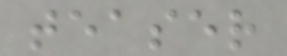teaser
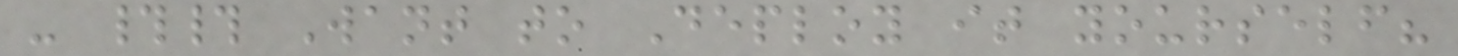- ## Want to Deploy it yourself?
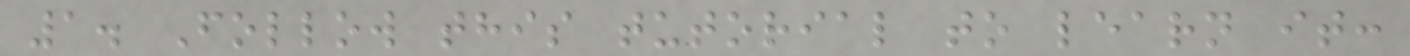1. Follow this tutorial to learn it:
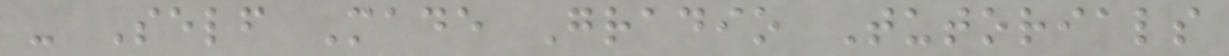- Self Made Gradio Tutorials
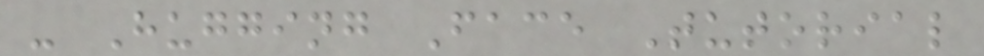- Hugging Face Tutorial
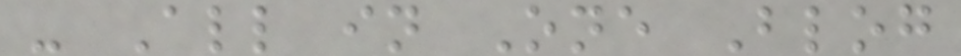- All in One Blog
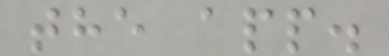the app.
